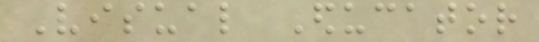Visual Educator
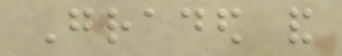Graded and
